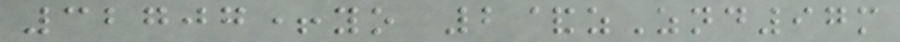32707+yo 2&zZnd97m
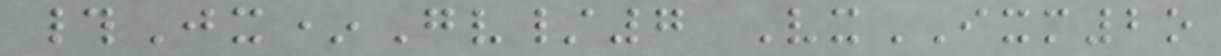#Jx*Gv/7 VxIXM2o
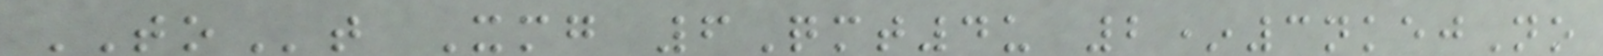TOt Xmg 6Qmt4u 2*3nkejNo
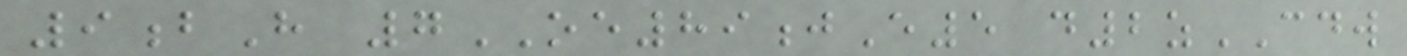9bH 7OE89jE5 d2zCDW
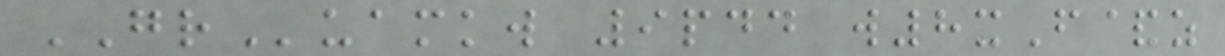GRuamkw 9pdd w8xF&z
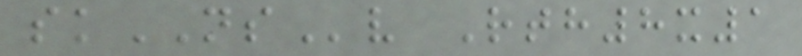skNSv Rth8x1
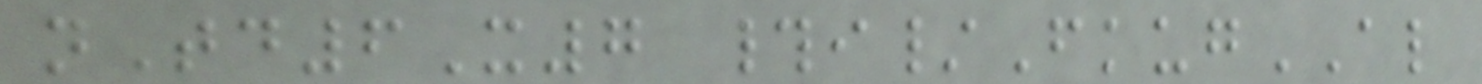nTd6X7 #i/FkugAL
